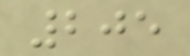205
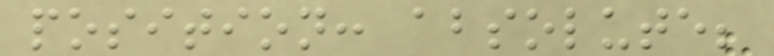position: absolute;
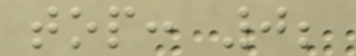top: 0;
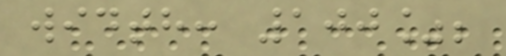width: 100%;
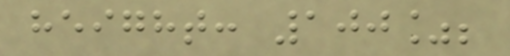height: 100%;
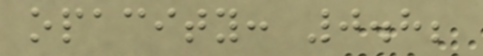opacity: 0.8;
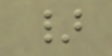}
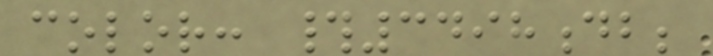color: #3498db;
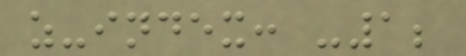z-index: -1;
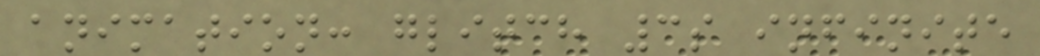animation: glitch 3s infinite
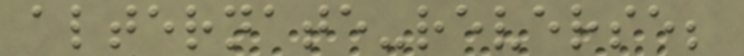alternate-reverse;
